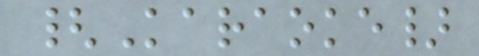{Karaoke}
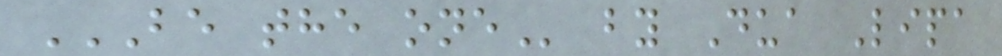BE THE ONE by Dua Lipa
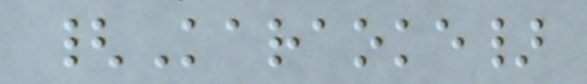{Karaoke}
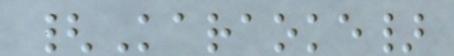{Karaoke}
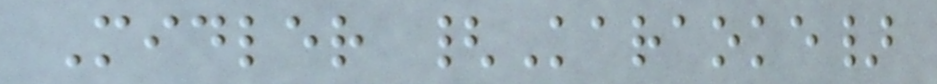Midler {Karaoke}
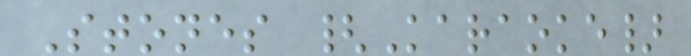Stones {Karaoke}
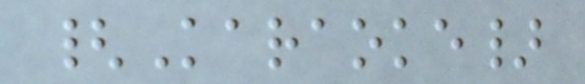{Karaoke}
